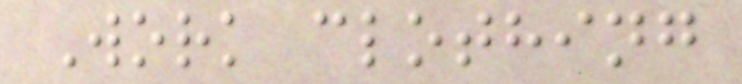Work clothing
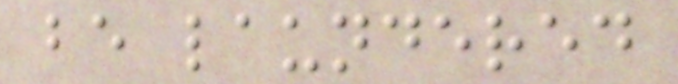be laundered
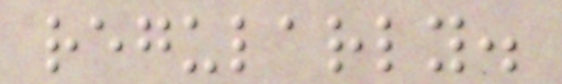regularly.
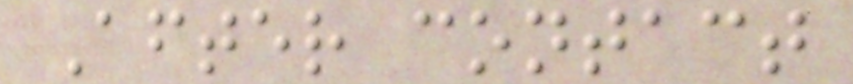After contact
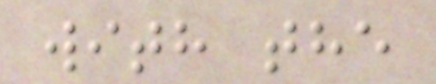with the
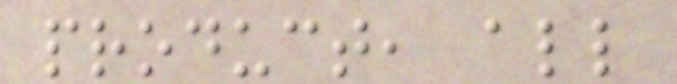product, all
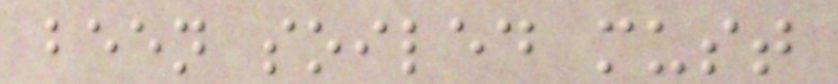been soiled must
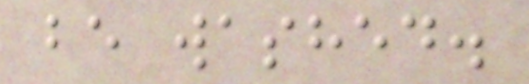be washed.
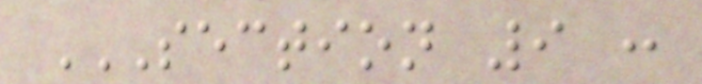SECTION 9 :
